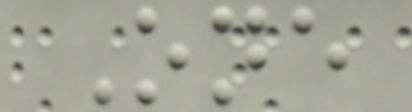One
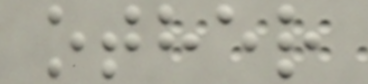other
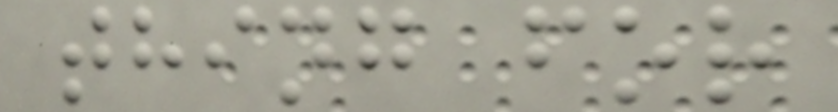thing for
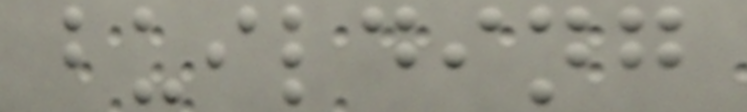building
